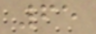65
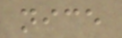nice
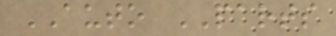AUTO PARTS
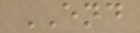END
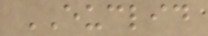EUCLID
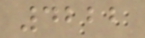4222
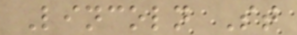Lincoln St
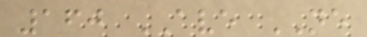160 AVE NE
